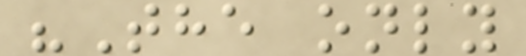"The only
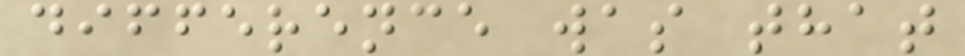difference was that
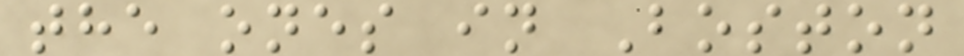the ones in Boston
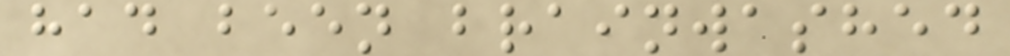had been brainwashed
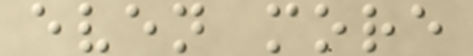even more
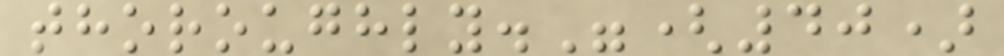thoroughly."(40)
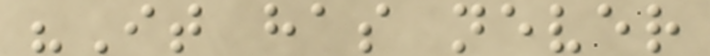"It has never
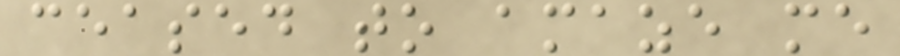ceased to amaze me
